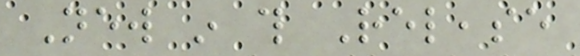New in this Release
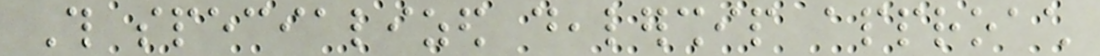This specialized dealership approach
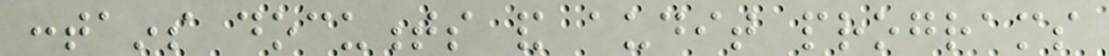contains documents and audit programs
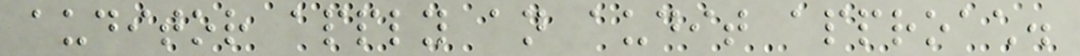auditor apply an audit approach.
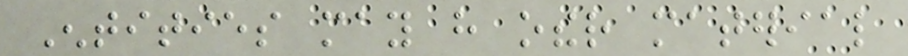Entities may have other material
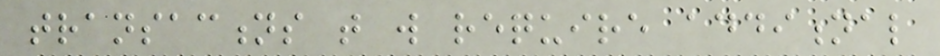transactions that will require additional
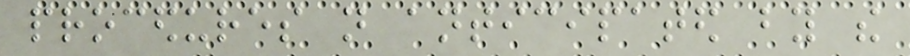procedures not anticipated by the
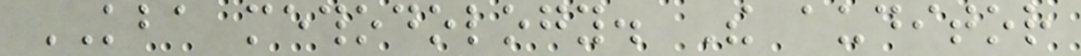KBA methodology. The auditor
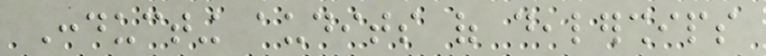Conducting audits of dealerships
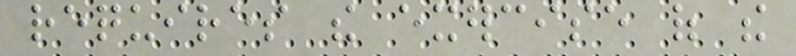requires the exercise of the
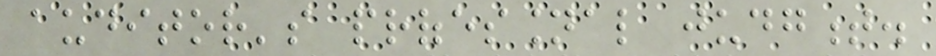auditor's professional judgment.
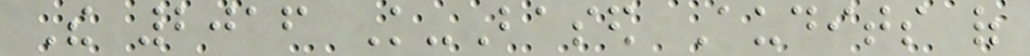The 2016 Knowledge-Based Audits of
